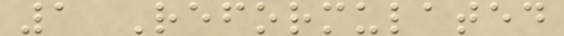1 Reformulated
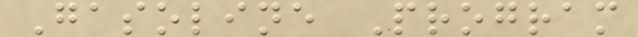Gasoline Program
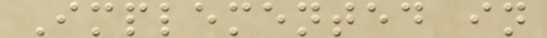Implemented in
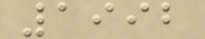1992
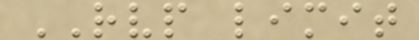RVP limit
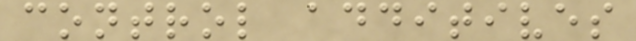control additives
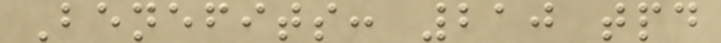Benefits: 210 tpd
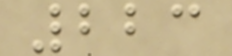223
